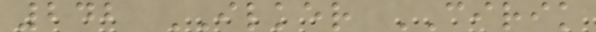242 ILKER CIRIK
